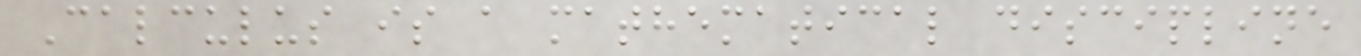Calculus is a mathematical discipline
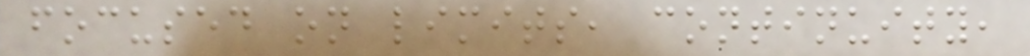focused on limits, continuity,
